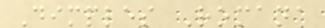Dimples Romana
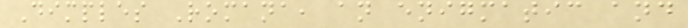Dimples Romana, an enigmatic and
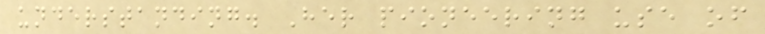understanding. Her pioneering use of
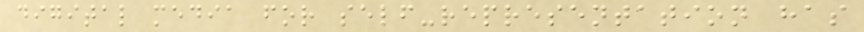digital media for self-representation has
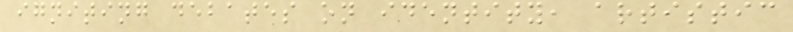igniting debates on identity, artistic
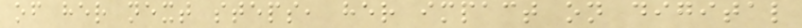of her next steps, her impact on digital
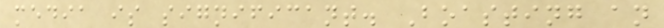media is significant. Boasting an
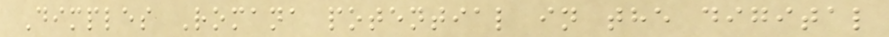Dimples Romana potential in the digital
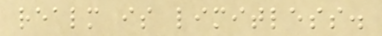realm is limitless.
